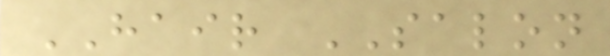HAIR SALON
